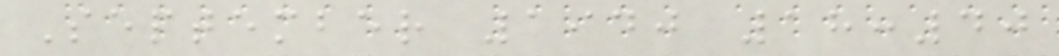September 1940 18:40
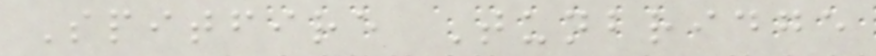Spitfire Tunbridge
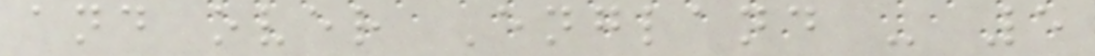and over England - 5
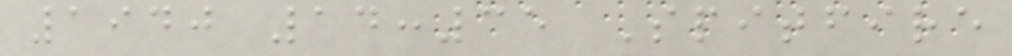1940 14:35 Spitfire
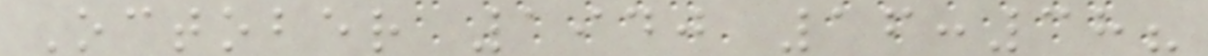October 1940 16:38?
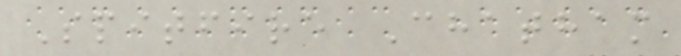Spitfire Chatham
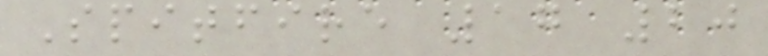Spitfire 17 20
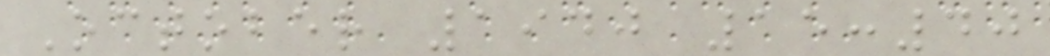October 1940 15:40
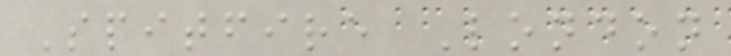Spitfire London
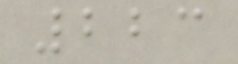223
